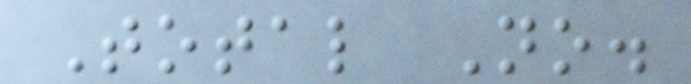Total No.
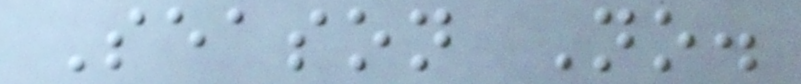Season No.
